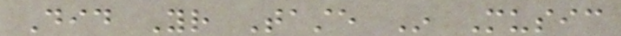Did Your Taste In Music
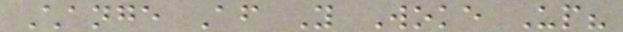Change After You Woke Up?
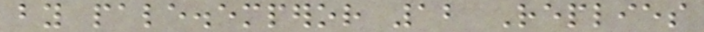by pale.emperor 12 Replies
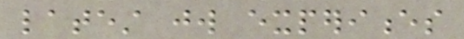latest jw experiences
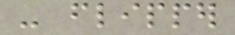- flipper
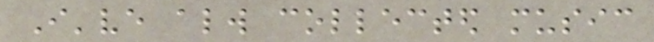I've always collected music
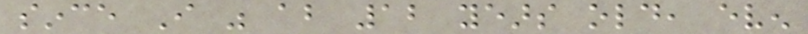since I was about 12 years old, even
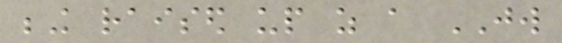being raised up as a JW
